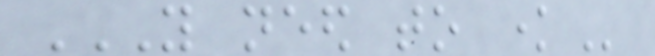YOU NEED TO KNOW
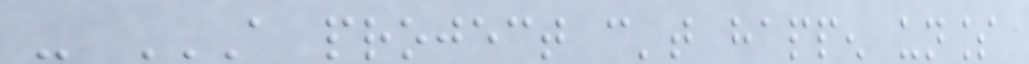- A PROJECT CAN'T HAPPEN UNLESS
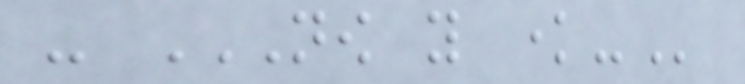- NOW YOU KNOW-
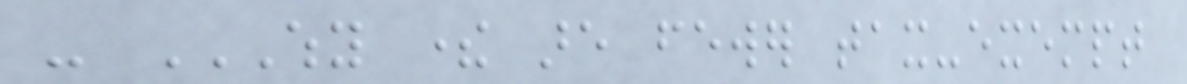- WHY THERE ARE FEWER TAX-EXEMPT
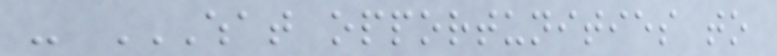- WHAT OPPORTUNITIES TO
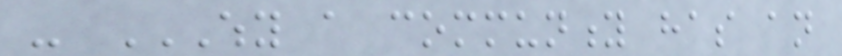- WHY A COMMUNITY HAS AN
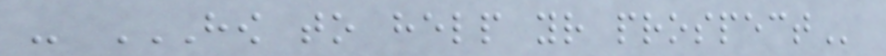- HOW TO HELP YOUR PROSPECT
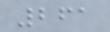261
